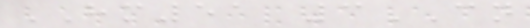HM51 3CN
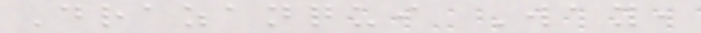Drazanqui Way,
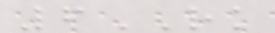6RK
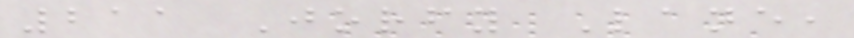211 Jorfy Lane,
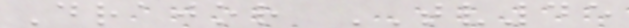Drajor TV45
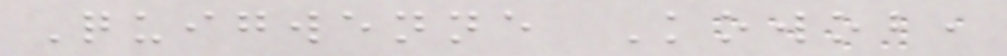Quigwenne Kowob,
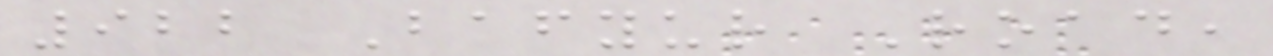922 Bafyur Road,
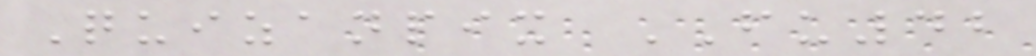Quizanpix FU42
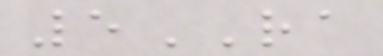5RA
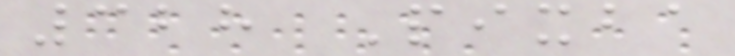328 Pixba
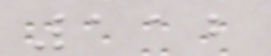112
